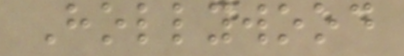Hollywood
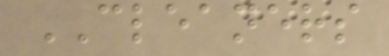CLEANERS
